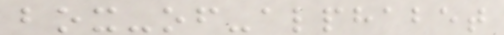box-of-alphabet
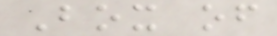Box of
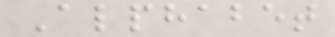Alphabet
